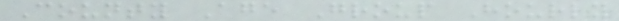County Age Group Hourly
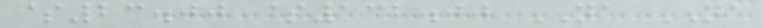$23.00 $132.00 NA NA
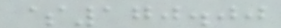$170.00
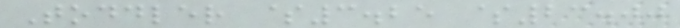Toddler $3.25 $23.00
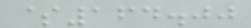$164.00
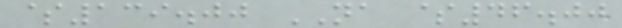$139.00 NA $46.00
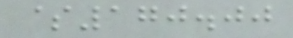$170.00
